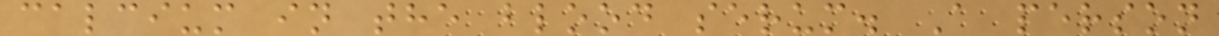calcium in the blood serum. A person
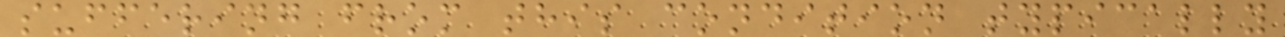suffering from this condition typically
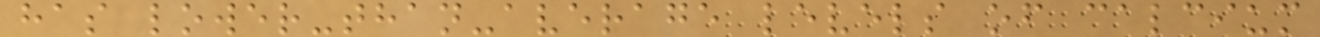has lower-than-average levels of calcium
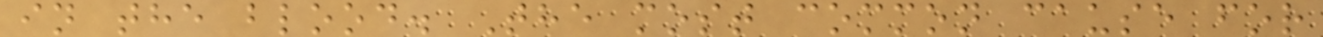in the blood. The most common cause for
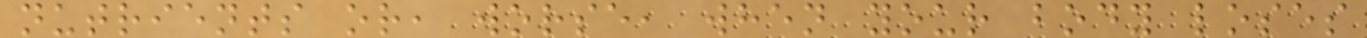nutrients or, worse, when your body loses
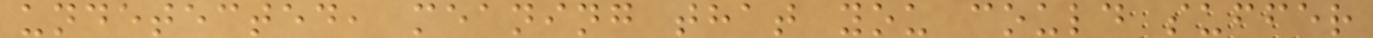undetected, meaning that you could suffer
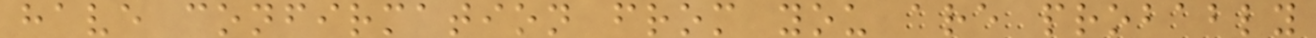have confirmation from you are probably
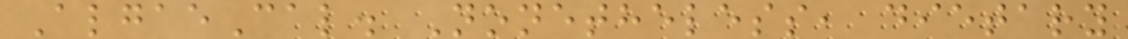AlgaeCal. Nonetheless, dietary
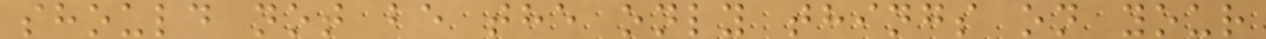should not be the only things on your
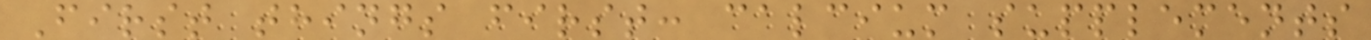First things first: calcium supplements
